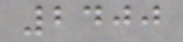2400
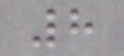8
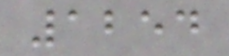1254
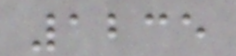1235
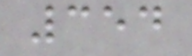354
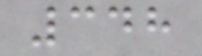348
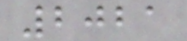2021
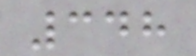348
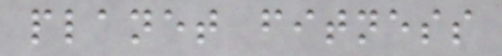planet fitness
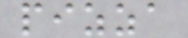pizza
